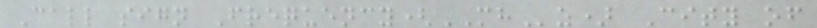Call sign Frequency(MHz) City of
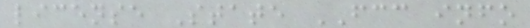license State FCC info
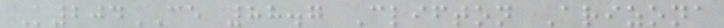K204CE 88.7 Clifton Arizona
